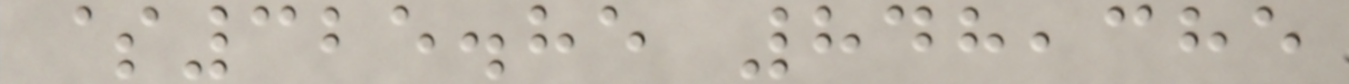$325.85 848,385
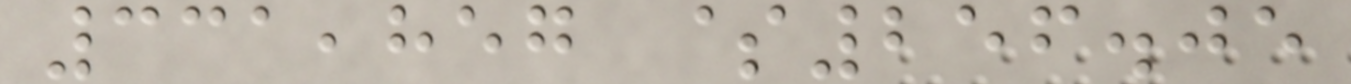331,857 $256.05
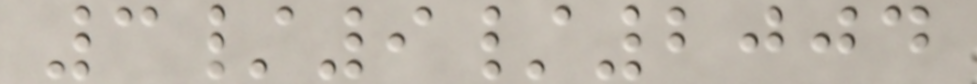3/9/2004
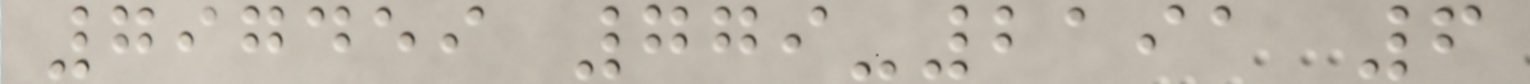797459 779-2191 6
